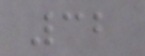32
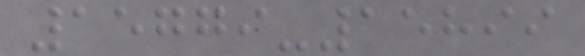15779-15899
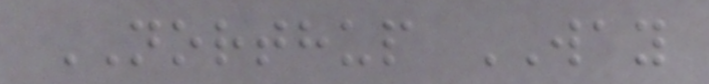NORTHUP WAY
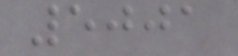5001
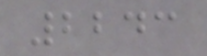2243
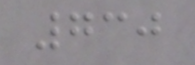730
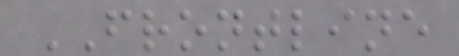FRONTLINE
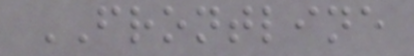FRONTLINE
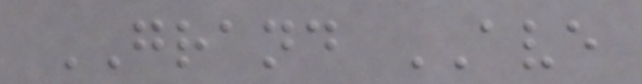GRAND AVE
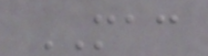MAC
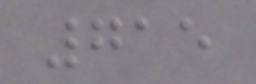715
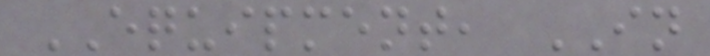EQUIPMENT, IN
